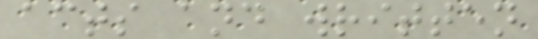acts and written
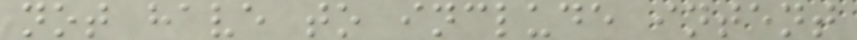not have to include intent
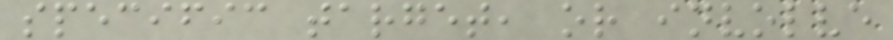specific target, or involve
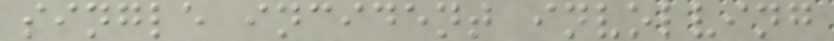single incident involving
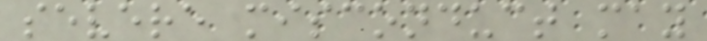severe misconduct may
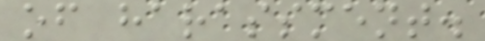of harassment.
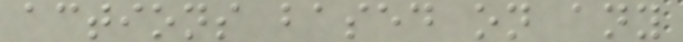actions based on any
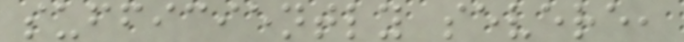sufficiently severe,
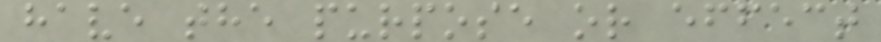have the purpose or effect
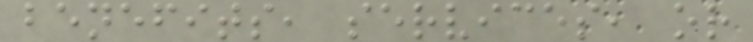benefits, services, or
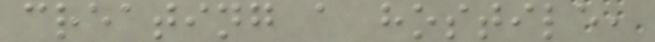creating a hostile,
